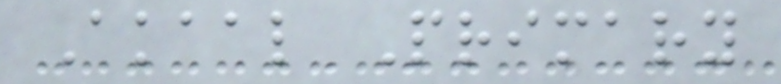Akaal Primary
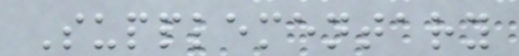Supplementary
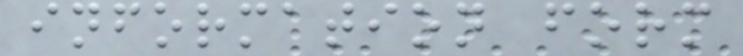information form
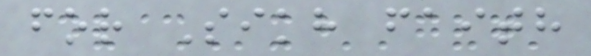for Sikh faith
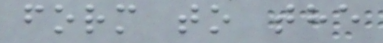form to the
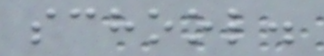school.
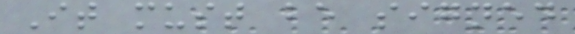It must be signed
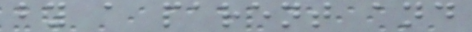by a parent and
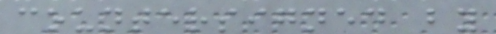countersigned by
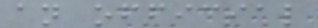an official
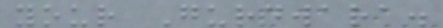your Gurdwara.
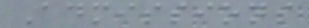Admissions
